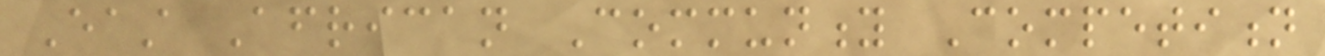East African Community Competition
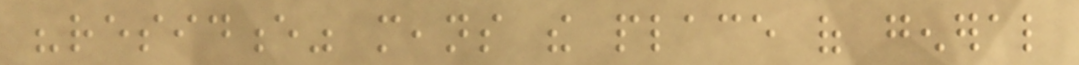"residence" means the place of general
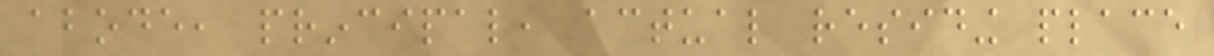abode, principal, actual residing place
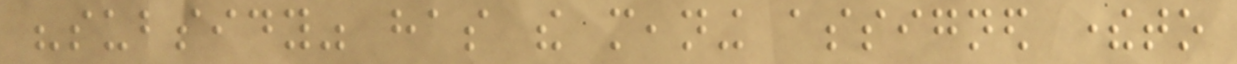"subsidy" has the meaning assigned thereto
